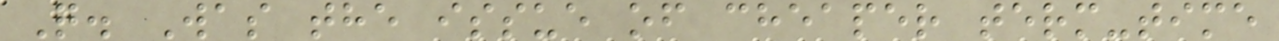Q. Was the issue of cheaper term-time
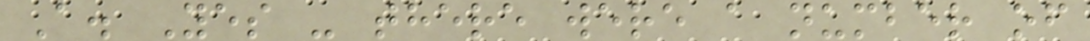A. Yes - there were a number of
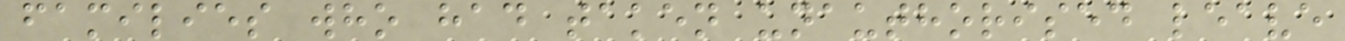families who had taken unauthorised leave
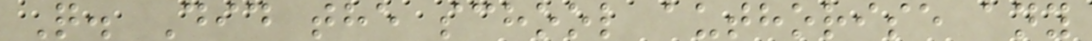Q. Did the school authorise any
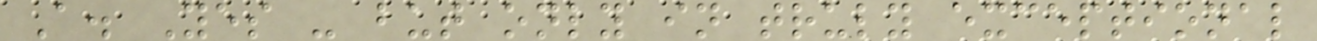A. Yes - but only in truly exceptional
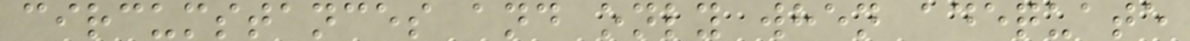circumstances and only when adequate
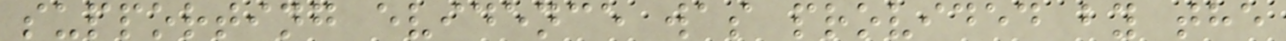supporting evidence was provided by the
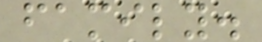family.
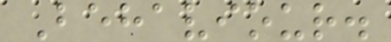Behaviour.
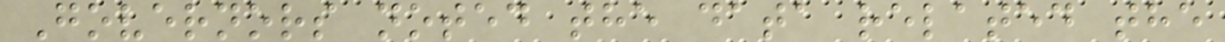Governors noted the data related the
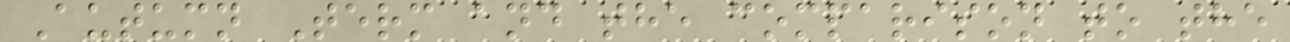Autumn Term and the comparison to the
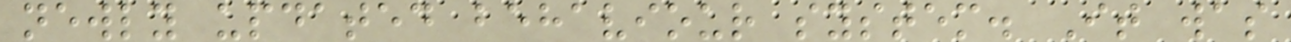newly updated behaviour system. It was
